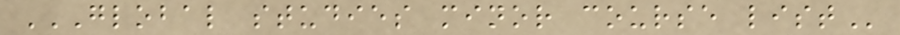GLOBAL STUDIES MINOR COURSE LIST
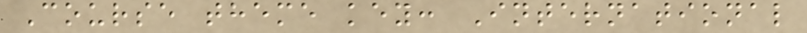Course theme key: International
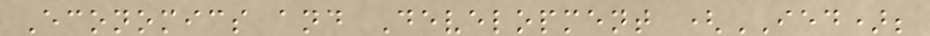Economics and Development (IED);
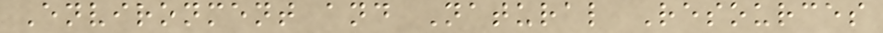Environment and Natural Resources
